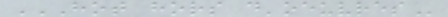HOT HORS D'OEUVRES
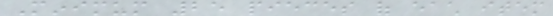Minimum 25 pieces of each item
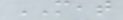MEAT
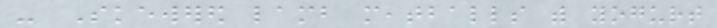- Skewered lamb meatballs with yogurt
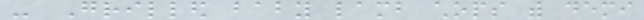- Grilled baby lamb chops with demi
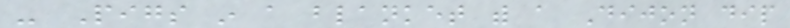- Pigs in a blanket with a Dijon dip
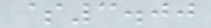$3.00
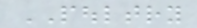POULTRY
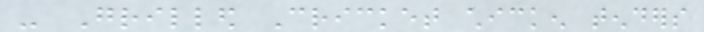- Grilled Cricket chicken tenders
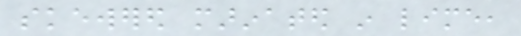skewered marinated in lime,
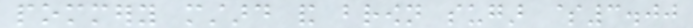pommery mustard and brown sugar $3.00
